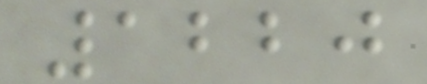1220
